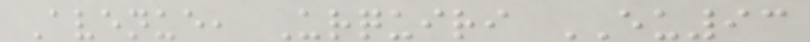Avenue, Urquiri EU93
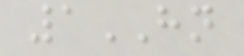1HN
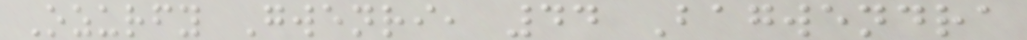Ozurfy Gwenri, 44 Bagwendra
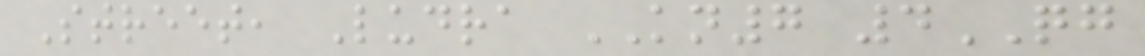Street, Ludra KN7 4QG
